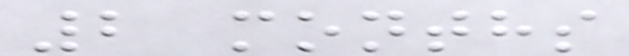2 months
